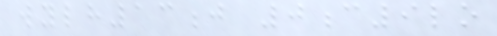wylh13j 0c9lo
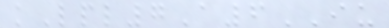kLpl7A6IU
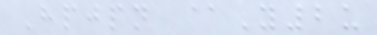Hpjpn @Y2u
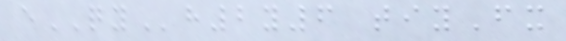eQYh2y6 tiyFx
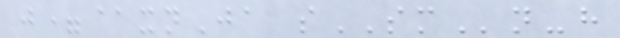j=@xnJa sSMn-h
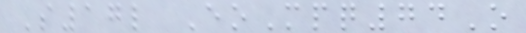S17l EoMpq74O
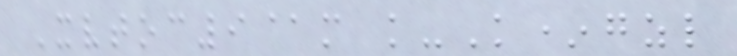Xvtoc9@m k-K*gzl
